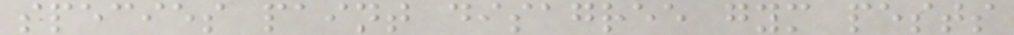species paint disagree gym pests
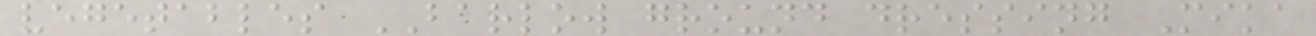vegetables BARLOW ground dressing Mika
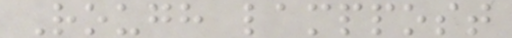Rough lamppost
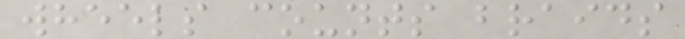wheels counts braids
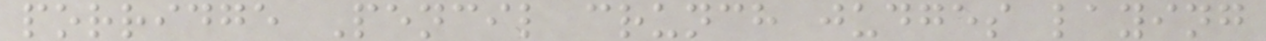porridge Pencil crunch judges laying
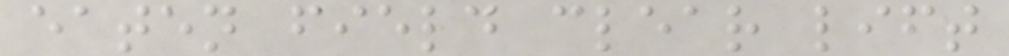eaten field clear lift
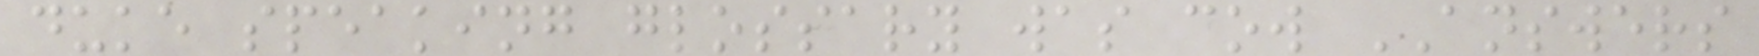duke speaking glossary was cow ANSWERS
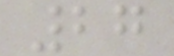27
